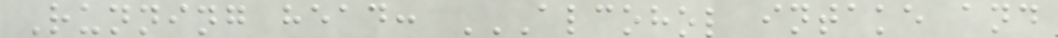Running head: ALCOHOL INTAKE AND
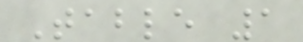Table 1
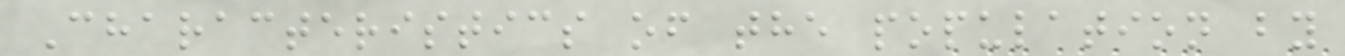Characteristics of the population by
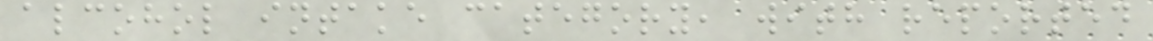alcohol intake category, with reported
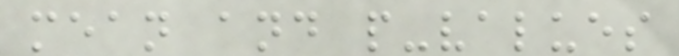mean and p-values
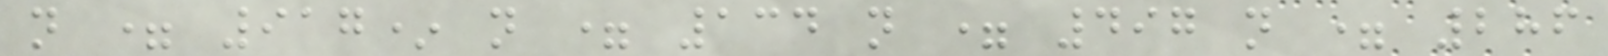n = 917* n = 134 n = 497 n = 286
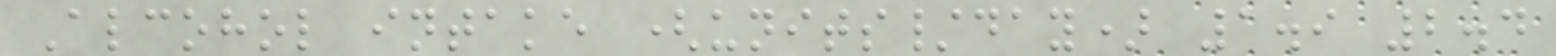Alcohol intake (units/day) 1.9 2.4
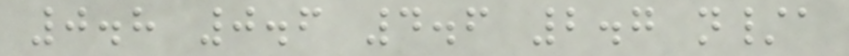0.8 0.6 4.6 2.7 n/a
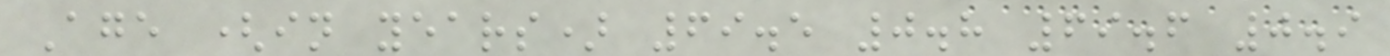Age (in years) 69.5 0.8 69.6 0.9
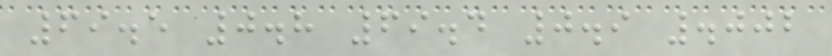69.5 0.8 69.4 0.9 .002
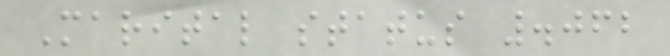Marital status .062
